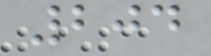204
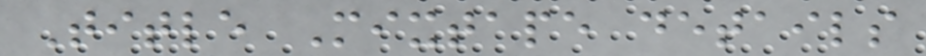Title Mixtape details
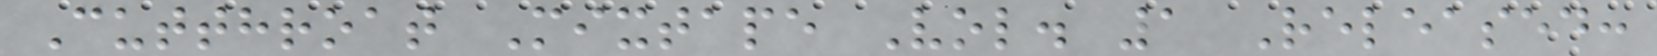Cutthroat Mixtape Vol. 1 Released:
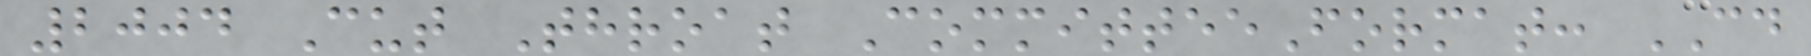2004 Cut Throat CommitteeFormat: CD
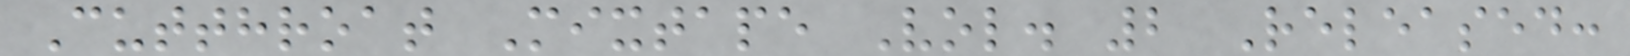Cutthroat Mixtape Vol. 2 Released:
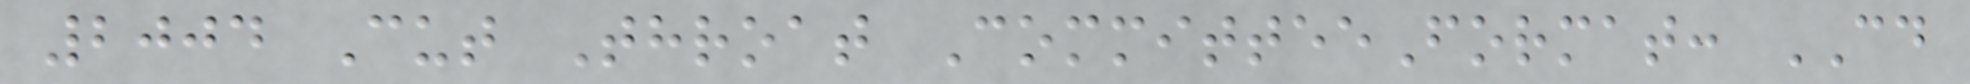2004 Cut Throat CommitteeFormat: CD
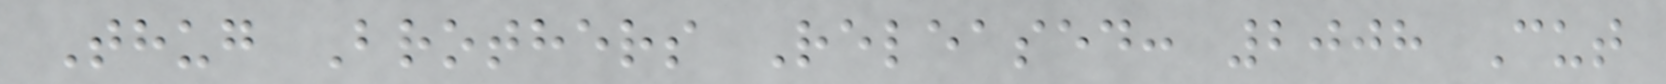Thug Brothers Released: 2008 Cut
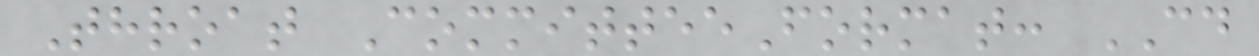Throat CommitteeFormat: CD
